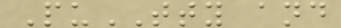PuTTY and
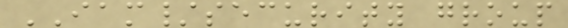IAM/security group
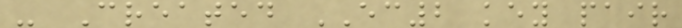- Created EC2 key pair
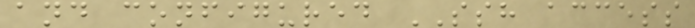and configured SSH access
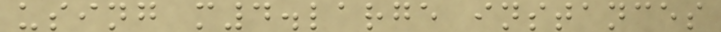using m4.large instances
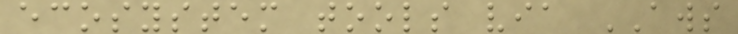ecosystem tools via AWS
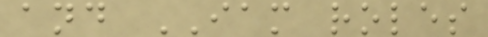and IAM roles
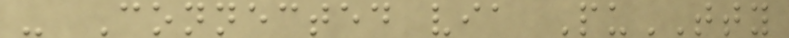- Connected via PuTTY
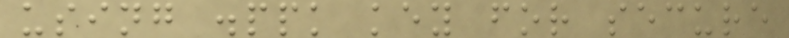using .ppk key for secure
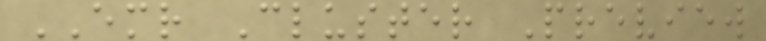EMR Cluster Preview
